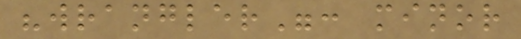"wrangler": minor
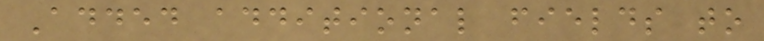Added additional fields to
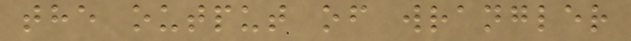the output of wrangler
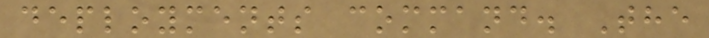deployments command. The
